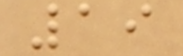19
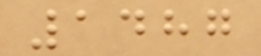1487
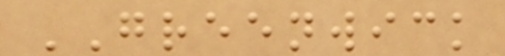GREENWICK
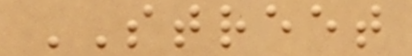STREET
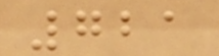721
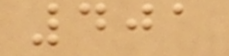401
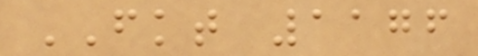FKT 1176
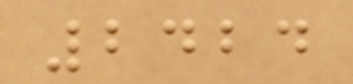2424
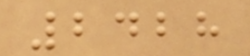2428
